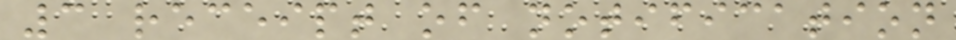3 receipt of notification
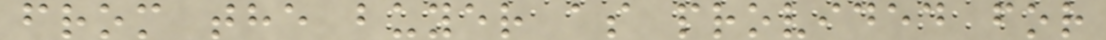from the buyer as provided for
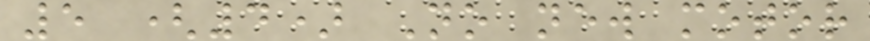5 (4) No new motor
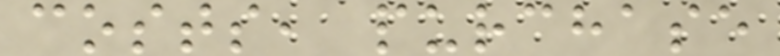costs, purchase
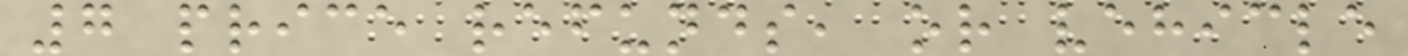7 price refunds, or vehicle
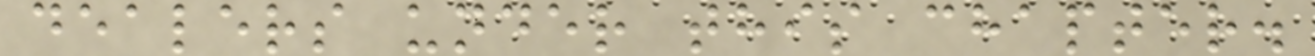dealers under this chapter.
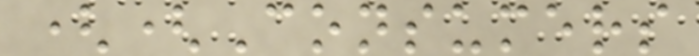((Consumers
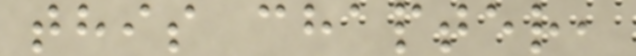this chapter,
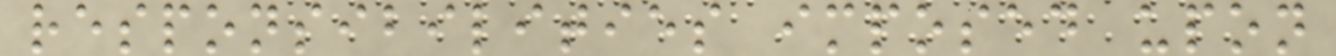responsibilities imposed upon
